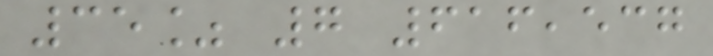35% 7 616,537
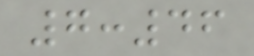7:46
